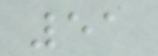51
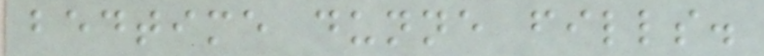bedtime dunne fills.
